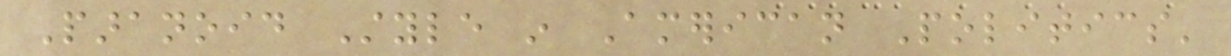Paranoid Style in American Politics'
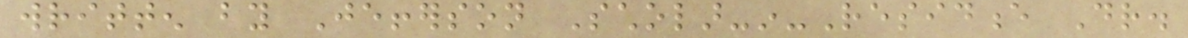written by Jefferson Scholar-in-Residence Dr.
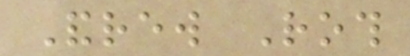Andrew Roth
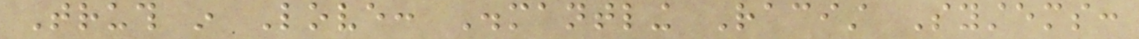Truth in Love: Dismantling Racist Systems:
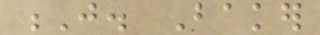J. Baker
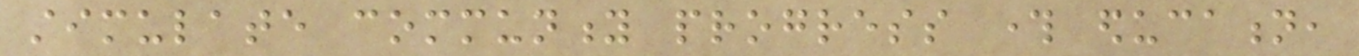stimulate community progress through education,
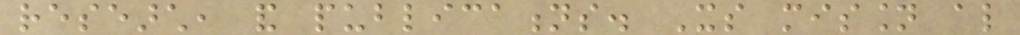research, and publications. Its mission also
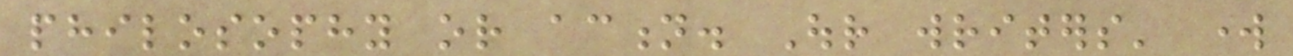philosophy or action. Our writers' work
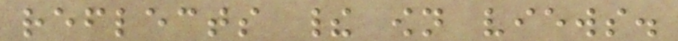reflects their own views.
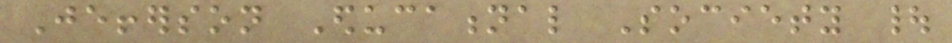Jefferson Educational Society |
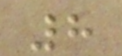8
